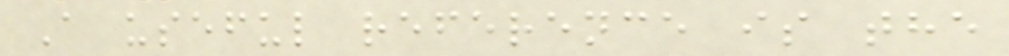A useful reference is the
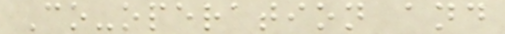Co-operation and
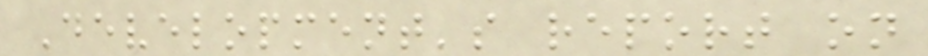Development's report on
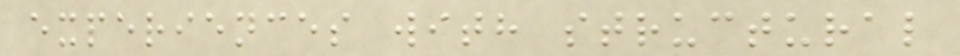experiences with structural
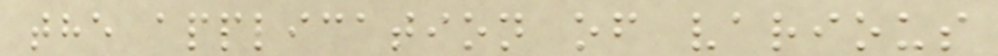the application of various
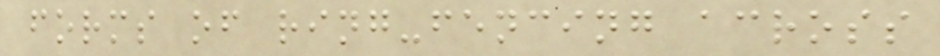forms of ring-fencing across
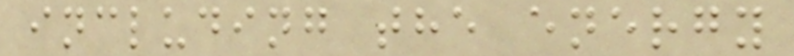including the energy
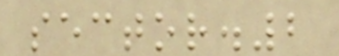sector.2
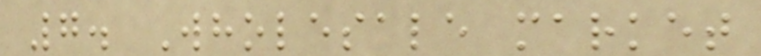7. Wholesale market
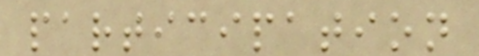participation
